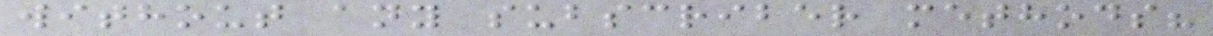without any subscriber methods?
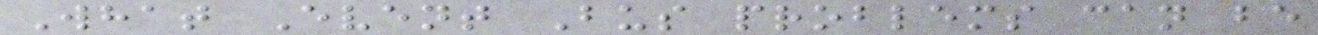What Event Bus problems can be
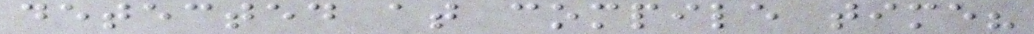detected at compile time?
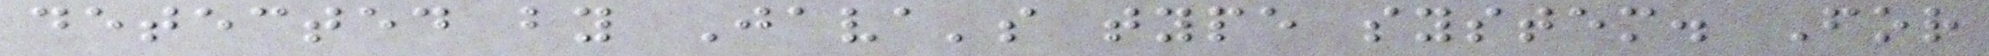detected by Java's type system. For
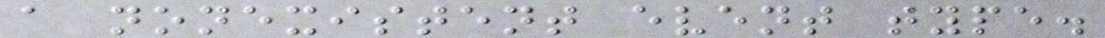a nonexistent event type.
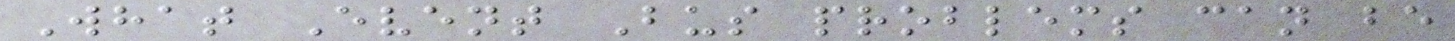What Event Bus problems can be
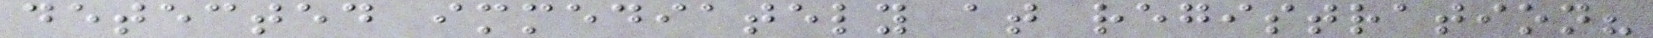detected immediately at registration?
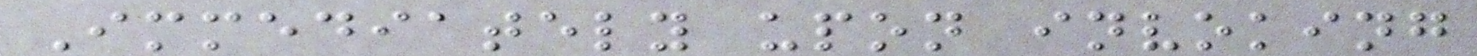Immediately upon invoking
